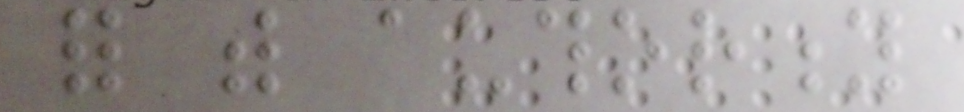for with authority
